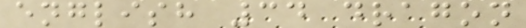english 34 dragon
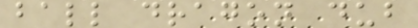ball dragon dub
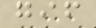gif
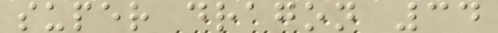super dragon 34
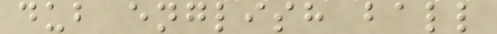dub english ball
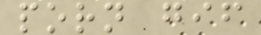porn gif
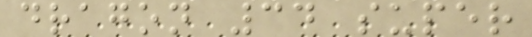dragon 34 super
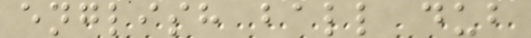english ball dub
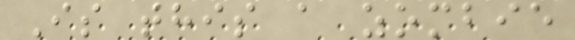Is this a zombie
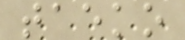taeko
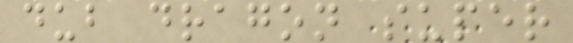dub dragon super
